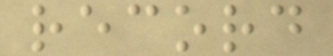record
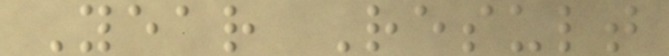Year Result
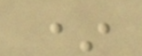*
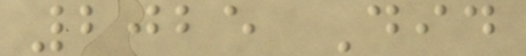2025 Did
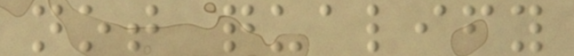not qualify
